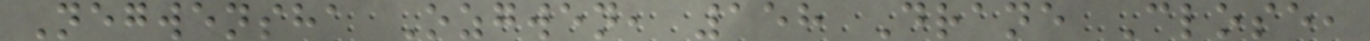Negwensha Ozgwen, 158 Drane Close,
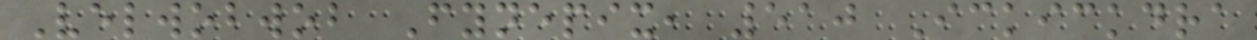Velwobwob Fynepix, 510 Ickickdra
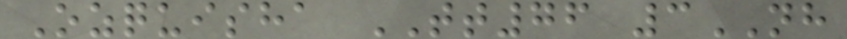Ozquisha TT76 3NH
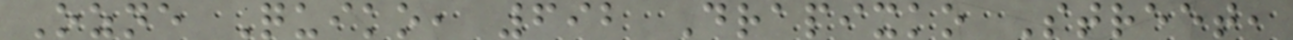Ozne Quiko, 692 Drapixko Street,
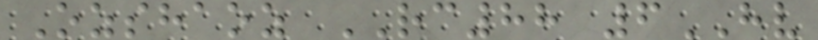Ozshaoz RC88 6HV
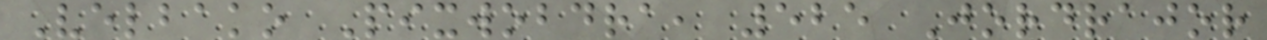Velbako Pixwobdra, 525 Jordrajor
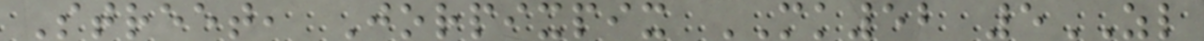Street, Jorpixpix MK52 5ZL
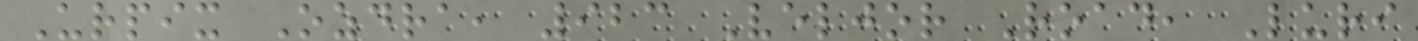Urpix Ozdra, 923 Veljor Road, Luri
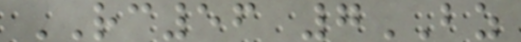RC56 7BZ
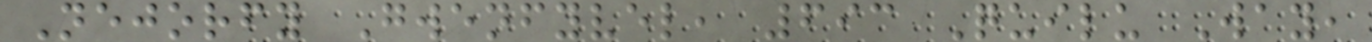Nejorfy Gwenfyvel, 693 Quilu Way,
